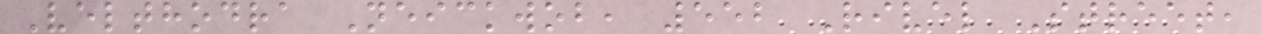Velthodra Neickwob, 552 Rivel Street,
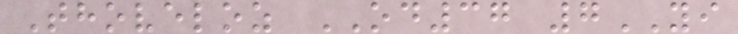Thoveloz OD37 7YI
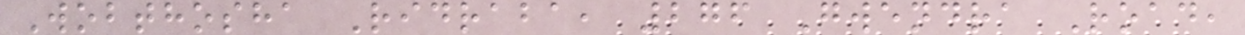Wobthosha Ridraba, 276 Gwendra Road,
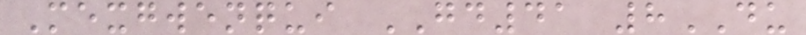Mexgwenqui GD41 8DU
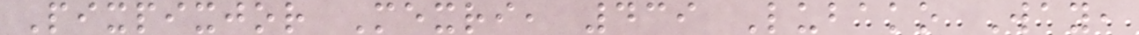Pixpixjor Mexri, 439 Lubako Way,
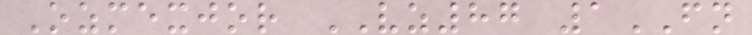Ozmexjor VZ87 1FN
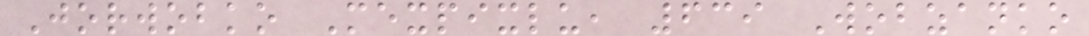Jorwobko Mexpixlu, 639 Wobzanko
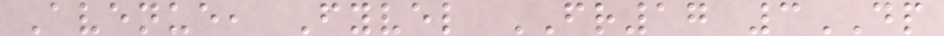Avenue, Fyvel FR17 3DP
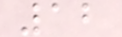12
